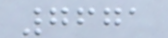7671
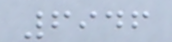6946
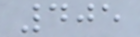405
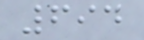694
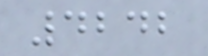4242
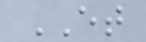ET
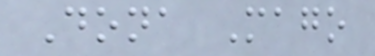Dona Mago
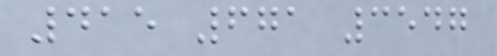415 671 3547
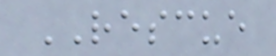RESCUE
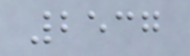2537
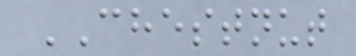CHESTNUT
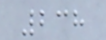238
